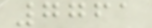7761
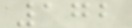172
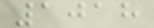1018
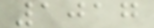1017
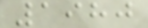1980
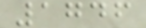1746
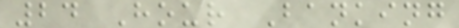24 Hour Banking
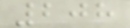208
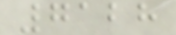7128
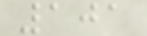101
